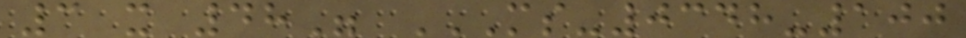3 x 48" MS-0348-100
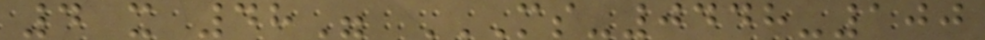4 x 48" MS-0448-100
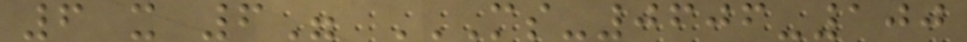6 x 6" MS-0606-100
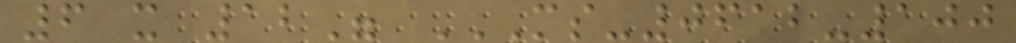6 x 12" MS-0612-100
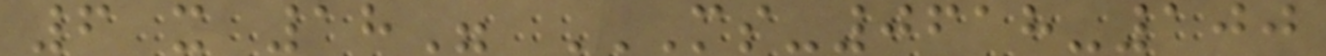6 x 18" MS-0618-100
